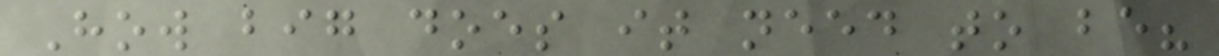How big does it need to be?
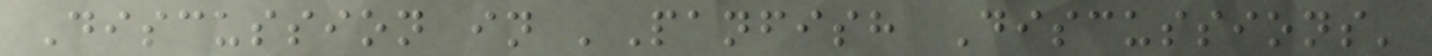Discussion in 'Panfish Discussions'
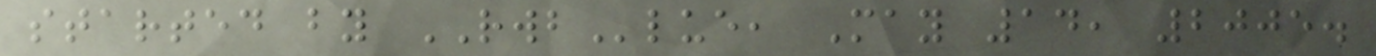started by RWBlue, May 14, 2005.
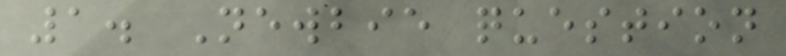1. Newbie question
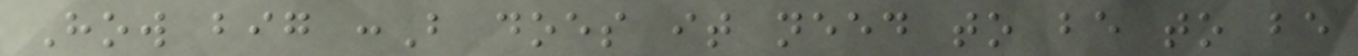How big :B does it need to be to be
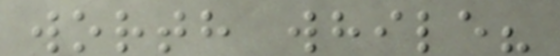worth while?
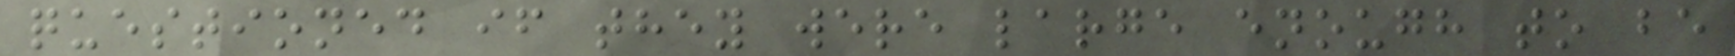questioned if they were large enough to be
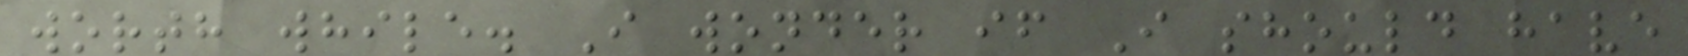worth while. I wonder if I should have
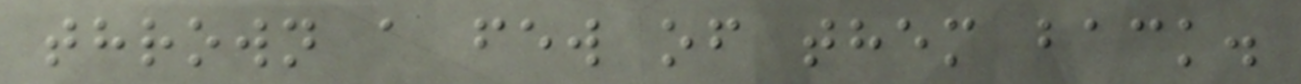thrown a few of them back.
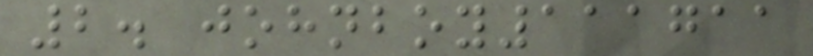2. johnboy111711
